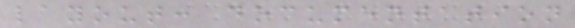layout: documentation
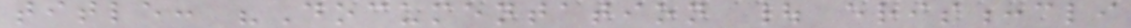title: "Documentation | eris:cli
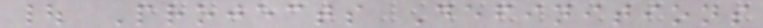| Projects Definitions
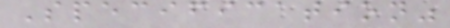Specification"
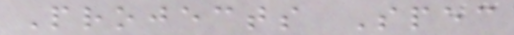Projects Spec
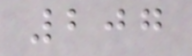207
